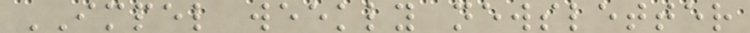IMPEL weekly newsletter
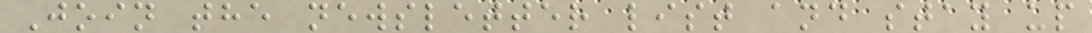Join the newsletter list and stay up
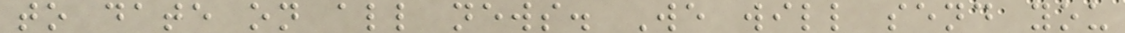to date on all news. We will send you
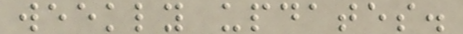weekly updates.
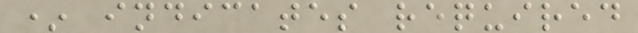* indicates required
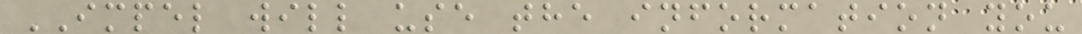IMPEL will use the information you
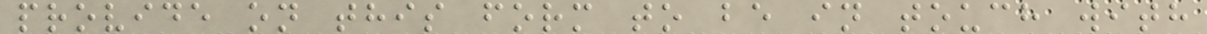provide on this form to be in touch with
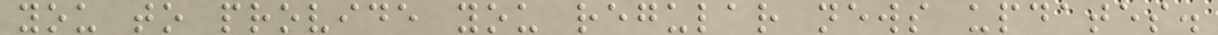you to provide you regular news updates.
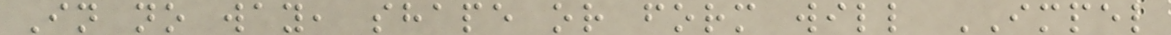In no way, shape or form will IMPEL
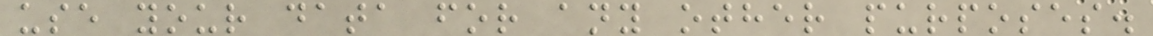use your data for any other purposes.
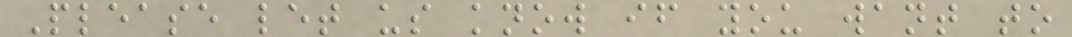Please let us know if you want to
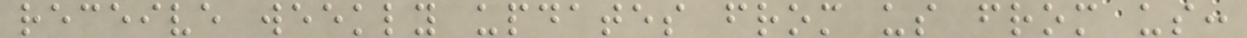receive weekly updates from us from us:
